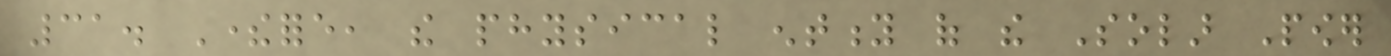31. Therefore, the physical entity of the Solar Power
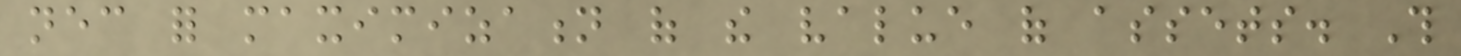necessary for maximization of the value of assets. This
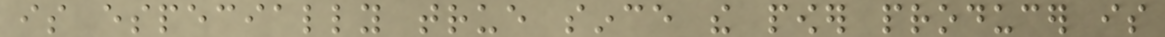is especially true since the power producer is
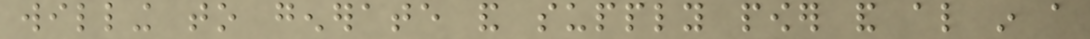willing to generate and supply power and also in a
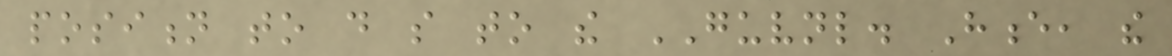position to do so to the GUVNL. Hence, the
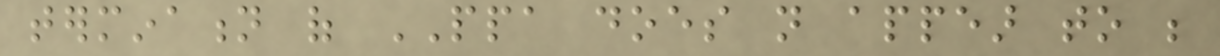termination of PPA does not appear to be
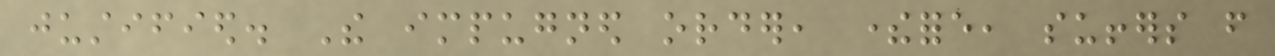justified. The impugned order, therefore, suffers from
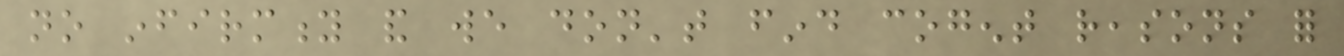no infirmity and we don't find cogent reasons for
